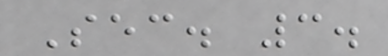Sec. 3.
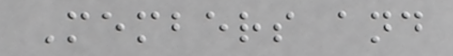Members and
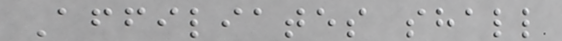Affiliates shall
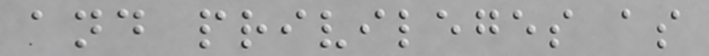and privileges as
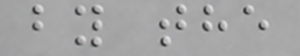by the
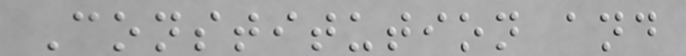Constitution and
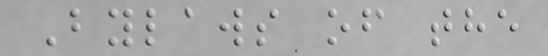Bylaws of the
